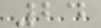24
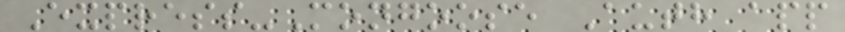Express-Mongoose Auth app
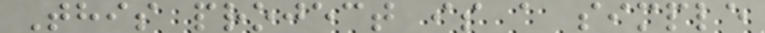This project is a simple
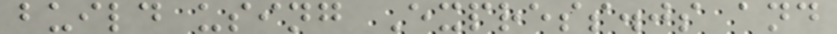build using Express.js and
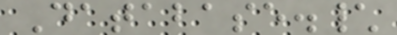Database.\
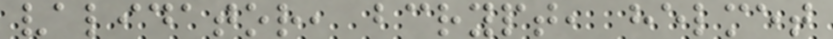validator, bcrypt, helmet
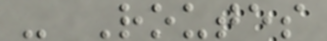- Routes
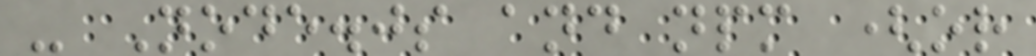- Node.js and npm (or
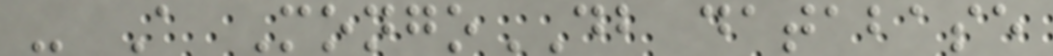- A MongoDB database
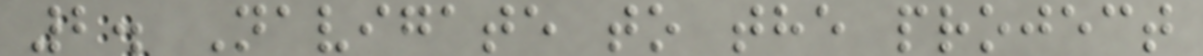2. Navigate to the project
